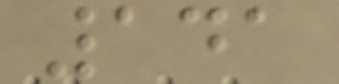141
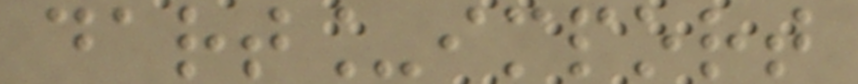dart_import
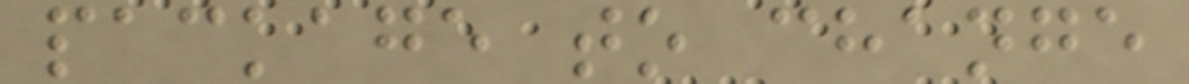package to change
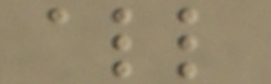all
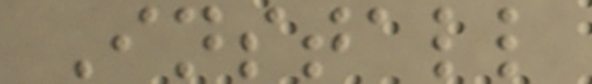Install
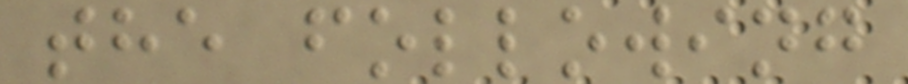the following
